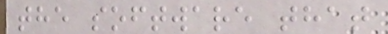the software that
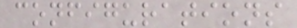configurations
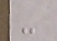-
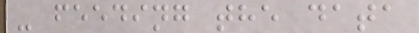- feeding the data
